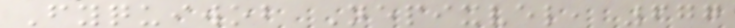Fyquiwob Nepixvel, 677
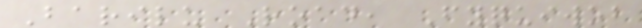Barilu Road, Fyquiwob
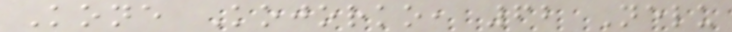Kone Kojorko, 62 Nelu
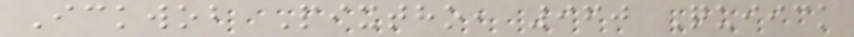Ickwob Pixtho, 960 Quiick
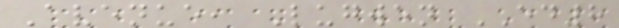Avenue, Lugwen ED8
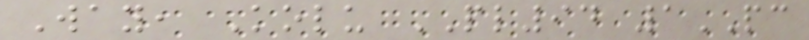Way, Kolu PL94 1PC
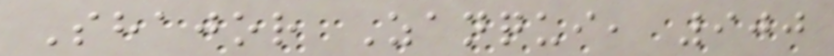Shajor Zanqui, 900
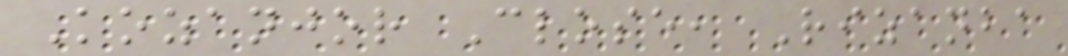Kozanjor Close, Rizanba
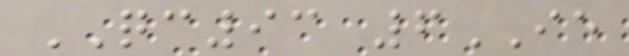QC93 6IE
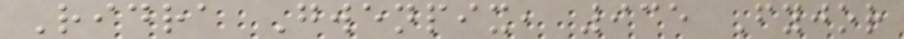Ridra Gwenpix, 935 Fyjor
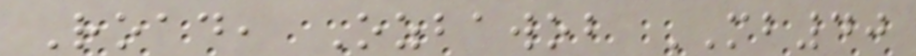Road, Ozbawob MB40
